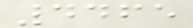4465
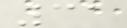31
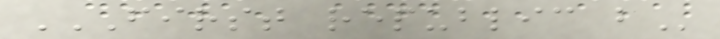FIRST REPUBLIC B
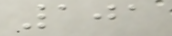101
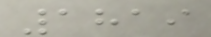1819
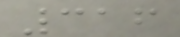316
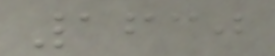1630
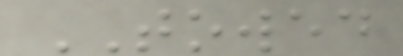TOWED
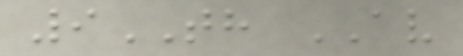9TH AV
